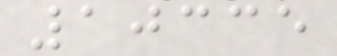10335
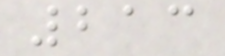213
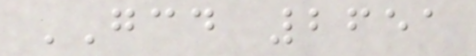GCD 2651
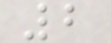2
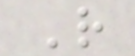R
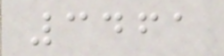3461
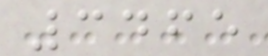3465
